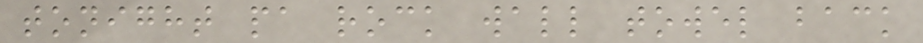tonight pa rock wall towel back
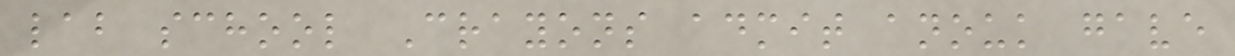lab school Crayons admit anouk gave
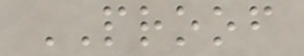PROOF
